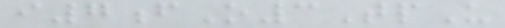i7fO3TpU
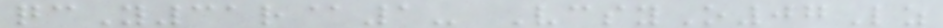qcY31r@1- VcsyO07Lz
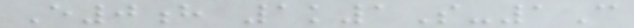E0h 1k1S-1C
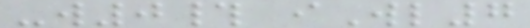-w0# iWl7
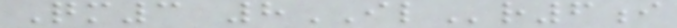Qm3 8ILr6i
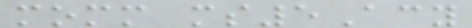momm ms5Acy
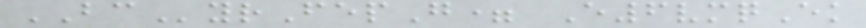BCyrFepG= E6vmqEk
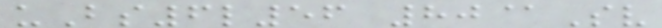uBs6l56 80@Sv
